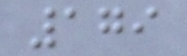179
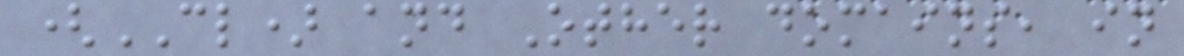(CL) and Other domains, in
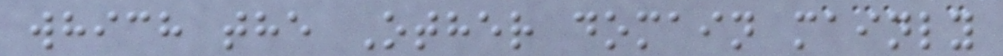which the Other domain mainly
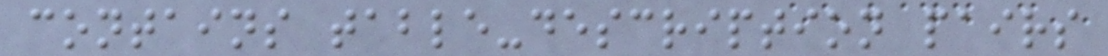contains table-description pairs
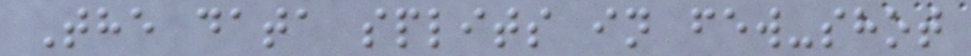The data splits in few-shot
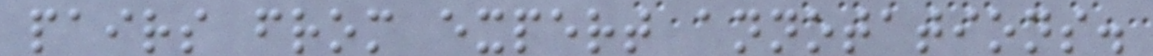pairs from expert annotations.
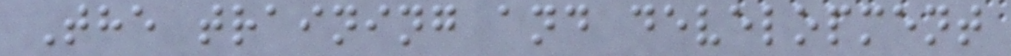The training and development
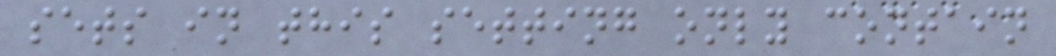sets in this setting only contain
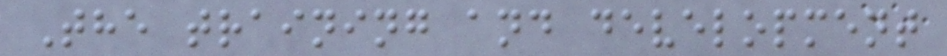The training and development
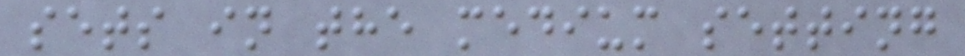sets in the medium setting
